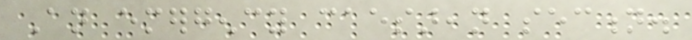An emergency caesarean section.
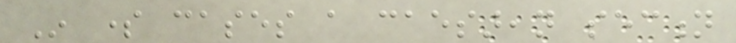In some cases a caesarean section
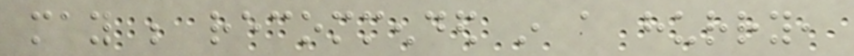may be recommended in a hurry,
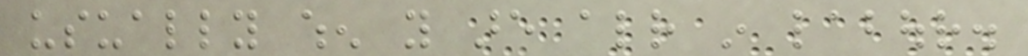usually when you are already in labour.
